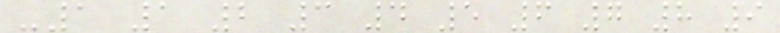-1 1 2 3 4 5 6 7 8 9
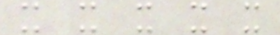x x x x x
